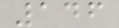146
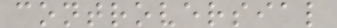controversial
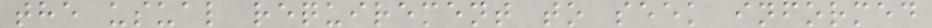the usual requirement to seek informed
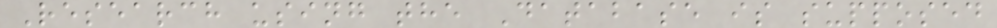Research using the Database is supposed
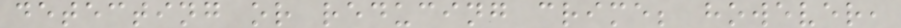detecting or reducing crime; however,
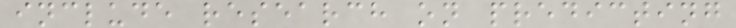include research on predicting
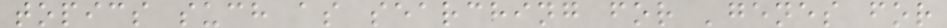topics such as searching for 'genes for
